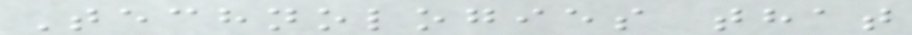Technologies that
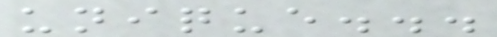unique...
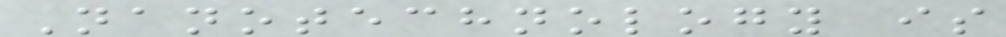Nanotechnology is
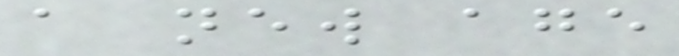a new age
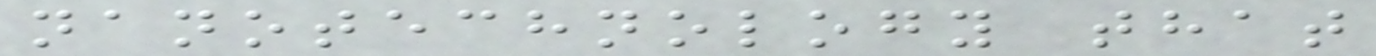nanotechnology that
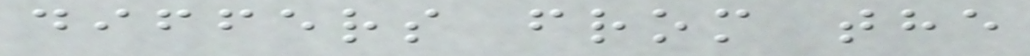differs from the
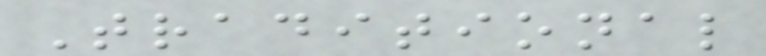Traditional
